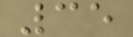35
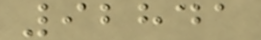92841
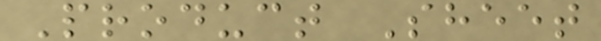Product Sheet
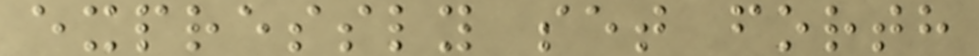expressly set forth
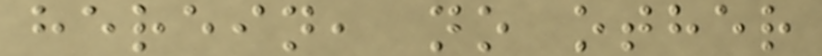herein, no other
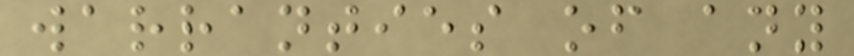warranties of any
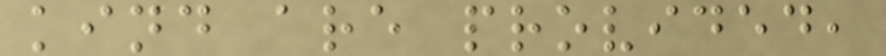kind are provided,
